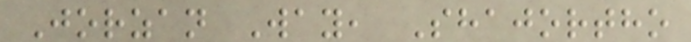Jorzan Way, Shajortho
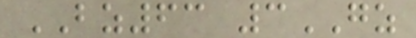BZ63 3GZ
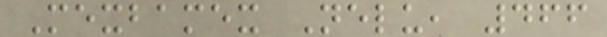Mexbamex Nelu, 466
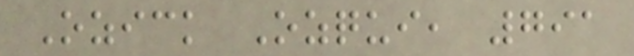Ozick Ozqui, 791
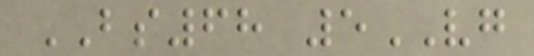BS68 5VG
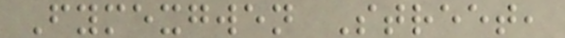Fymexgwen Street,
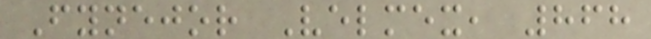Fynejor Velmex, 868
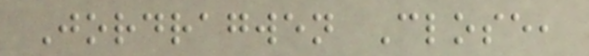Jordragwen Close,
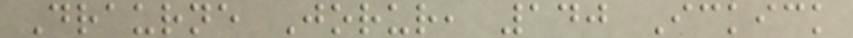Draurne Jorur, 140 Ickick
